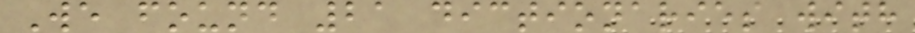We found 21 dictionaries with
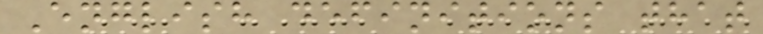English definitions that
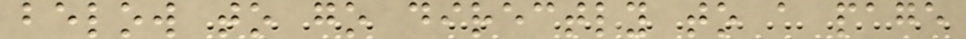below to go directly to a page
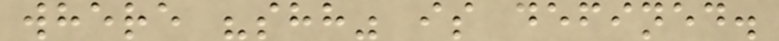where "shh" is defined.
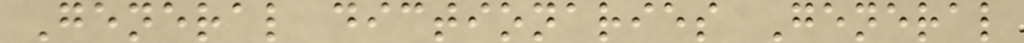General dictionaries General
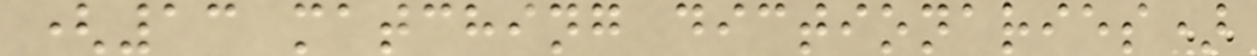(13 matching dictionaries)
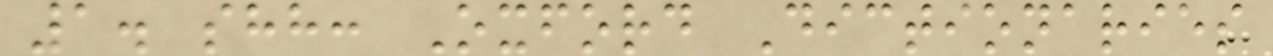1. shh: Oxford Dictionaries
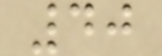40
